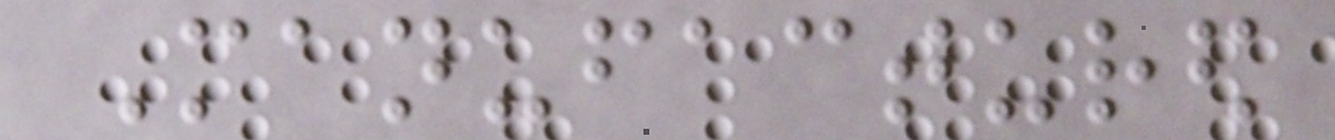Manufactured
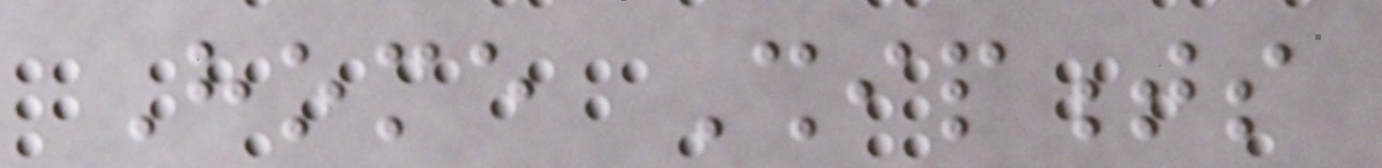Home Shipments
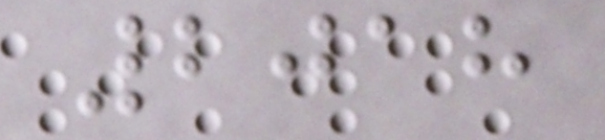2018
